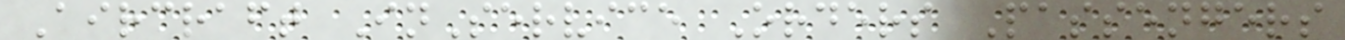Aircraft InService Orders Passengers
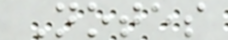Notes
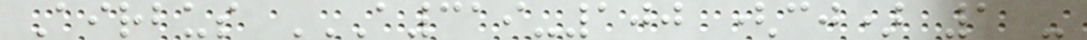Airbus A319-100 (CJ) 1 -
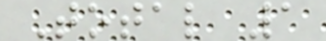Total 1
